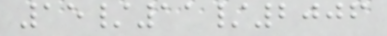15/11/2006
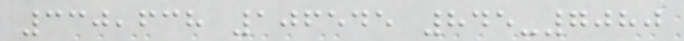330,638 106545 845-7080
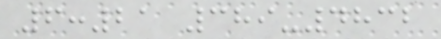6:21 389-4832
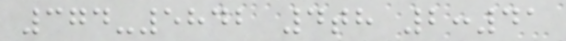374-5842 4th 2:41
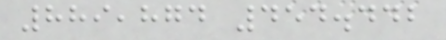889,874 454.442
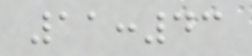11:43
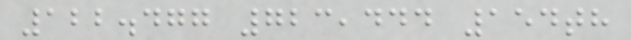122.477 723,444 154th
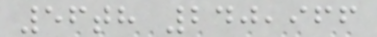56th 240,966
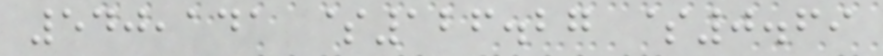540,141 $126.27 $0.69
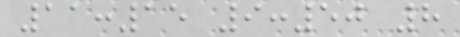11:15 9:50 8
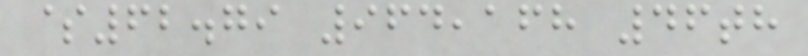$62.79 964,168 46th
